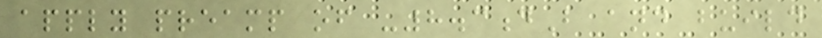apply preamp of -8.3dB and build
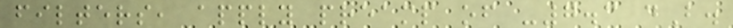filters, apply preamp of -7.3 dB.
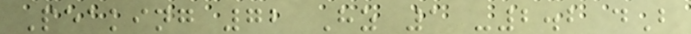Peaking 72 Hz 1 -2.2 dB
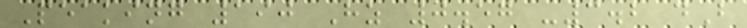Peaking 190 Hz 0.57 -3.2 dB
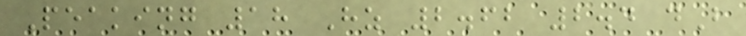Peaking 18 Hz 2.62 2.4 dB
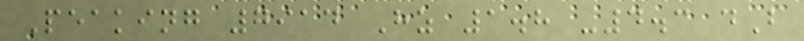Peaking 7914 Hz 1.8 -4.3 dB
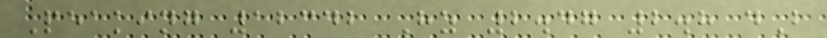Peaking 12342 Hz 2.47 2.8 dB
